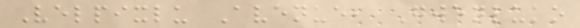Velpixlu Avenue, Gwenluko
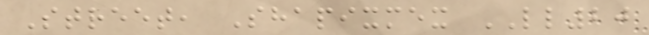Street, Shapixmex LL20
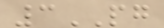3PG
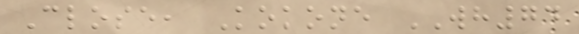Close, Kokone WH74
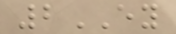2EY
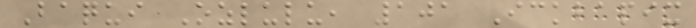Baqui Ozlulu, 101 Ickbapix
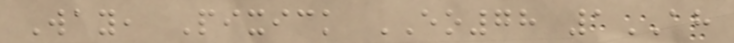Way, Pixick EO78 1AH
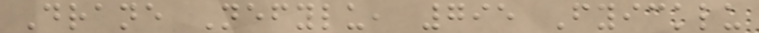Drane Nefylu, 795 Fyicklu
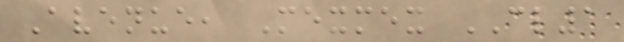Avenue, Mexmex CL1
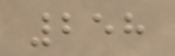258
